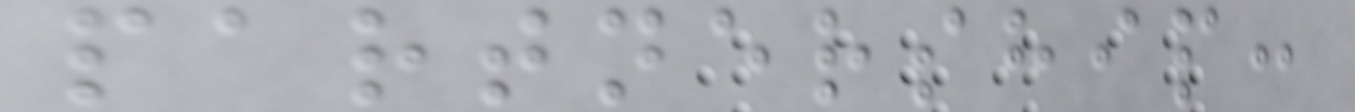partnership:
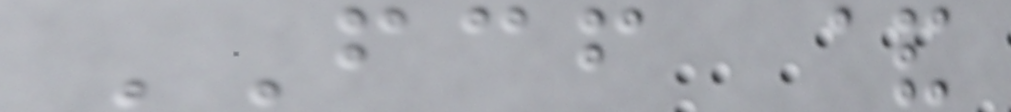FCF &
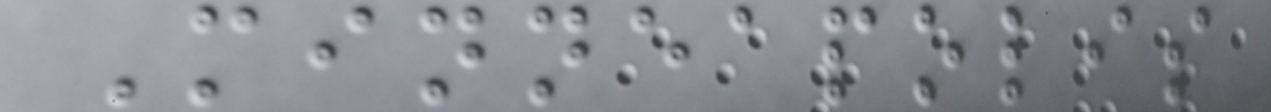Minneapolis
